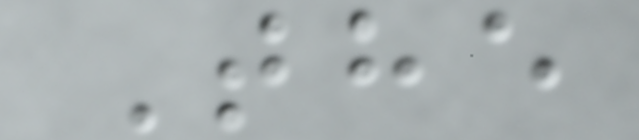The
